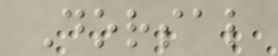Dorsal
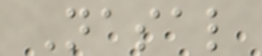Nasal
